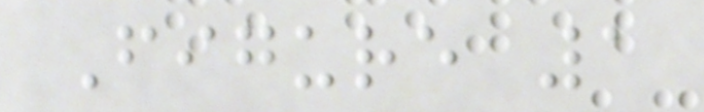Figure 1
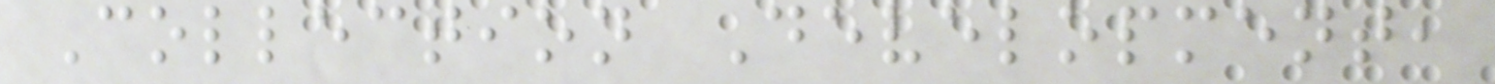Collection Development,
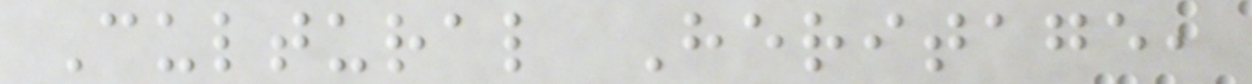Cultural Heritage,
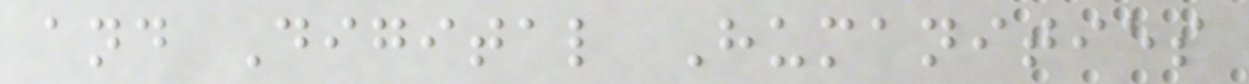and Digital Humanities
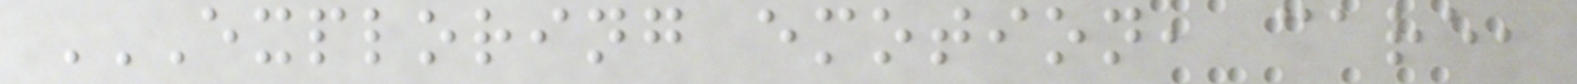EXPLORING EMOTION, CARE,
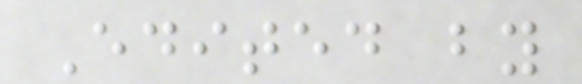Edited by
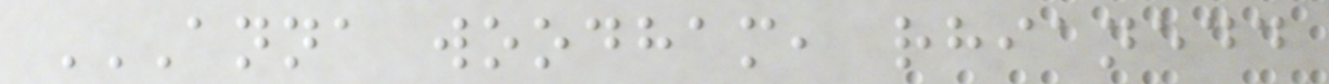ANNA WOODHAM, RHIANEDD
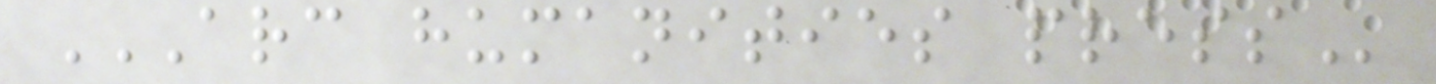ARC HUMANITIES PRESS
